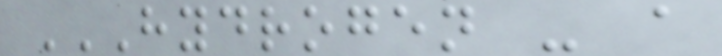HYDROGEN - A
